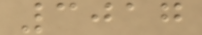3017
